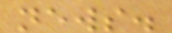news.
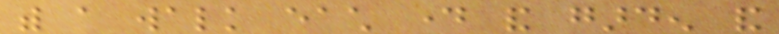with a walk each day and garden and
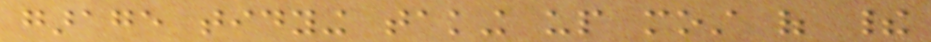garage tidying taking up most of their
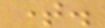time.
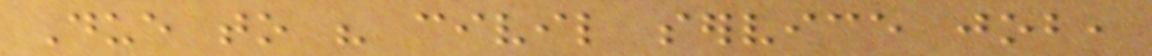Due to his civil service job,
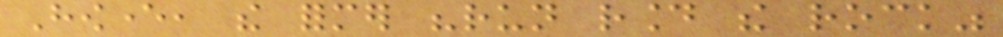However, the former "run round the rock"
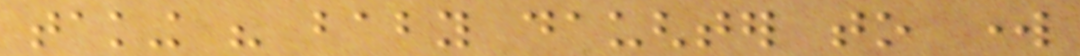taking his baby daughter to work
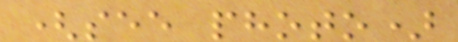(see photo)
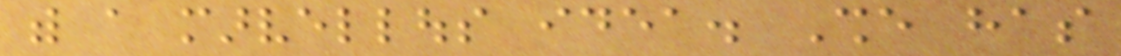with a marvellous idea. She has
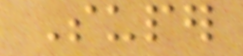Super
